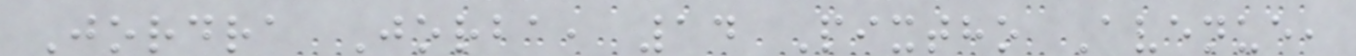Jordra Jorba, 14 Pixtho Avenue,
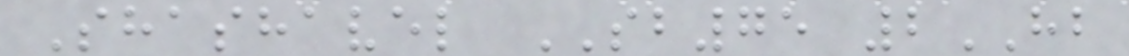Shashavel SB75 2HB
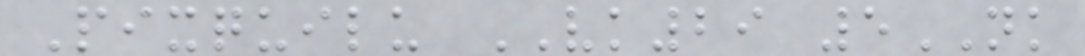Pixquilu VK29 5NK
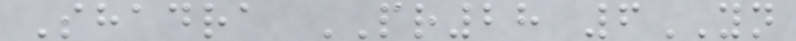Shadra PR28 6YN
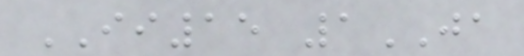II15 1JA
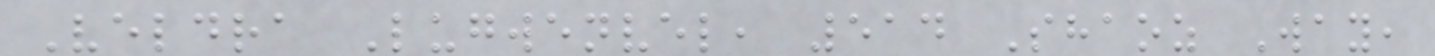Veldra Lugwenvel, 514 Shaoz Way,
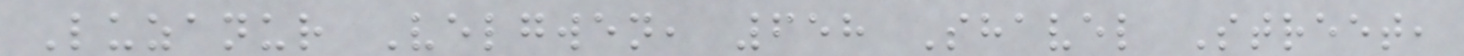Luzanur Velgwen, 658 Shavel Street,
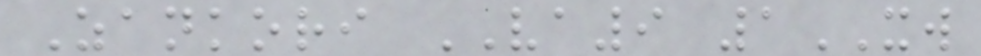Zankori VA9 1XW
